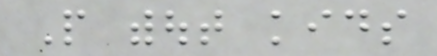People without kids
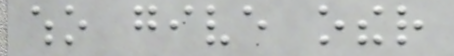who give other
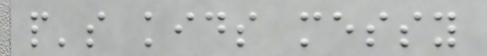people's kids messy
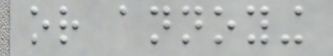or annoying
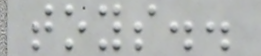toys..
